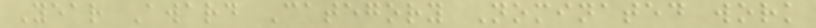Year Award Category Nominated work
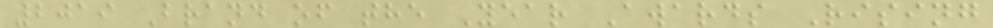2019 Brand of the Year Awards Rising
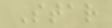Star
